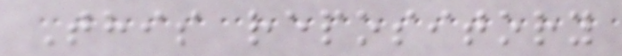This repository
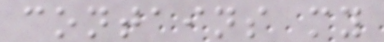contains my
